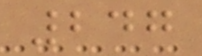247
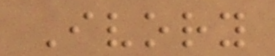Ivory
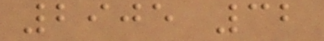2905 32
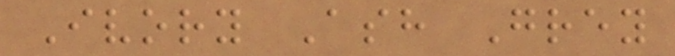Ivory Ash Grey
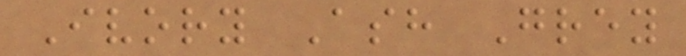Ivory Ash Grey
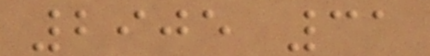2905 31
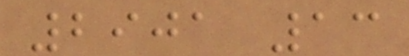2901 13
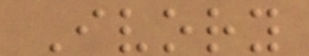Ivory
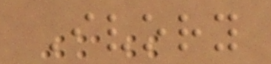Ivory
